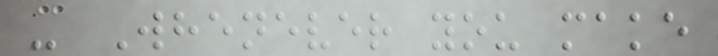- Whenever you make
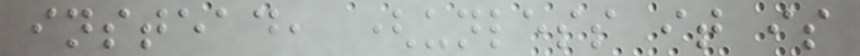instead, (unless it is
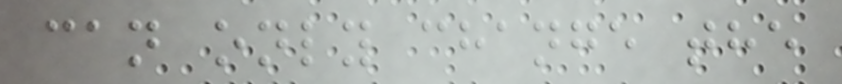can only change the
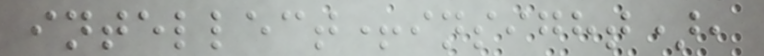intellect+insight),
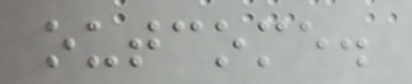outcome.
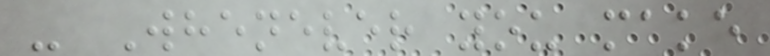- Whenever you make
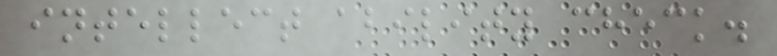intellect ability check.
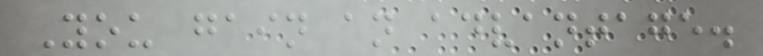You gain an advantage.
